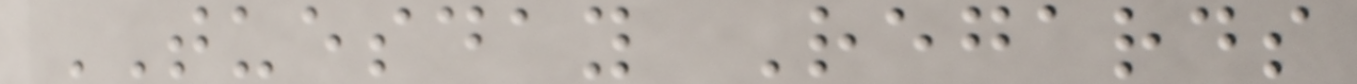TUESDAY Regards
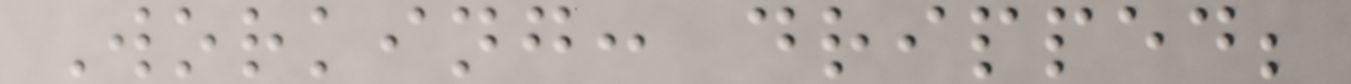Working: dripped;
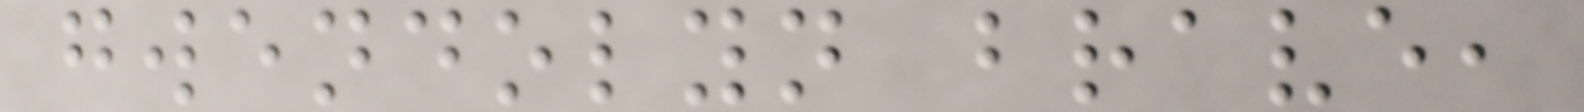gwendolyn brave,
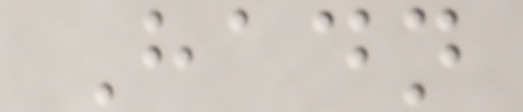Hadn
